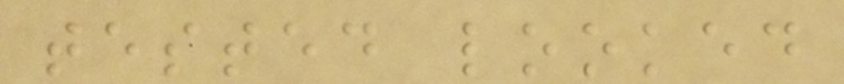tested looked
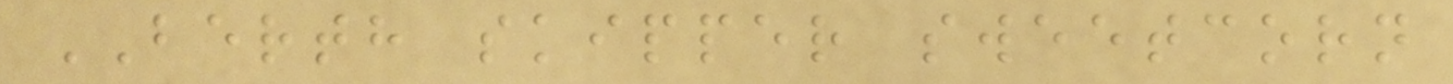BERTH skipper sweetcorn
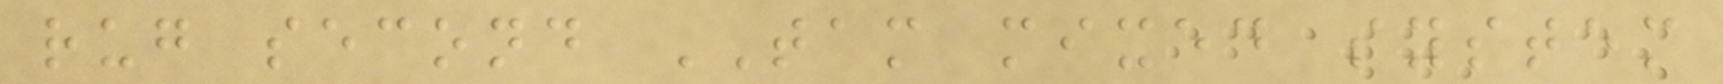rug second TAM mixed system
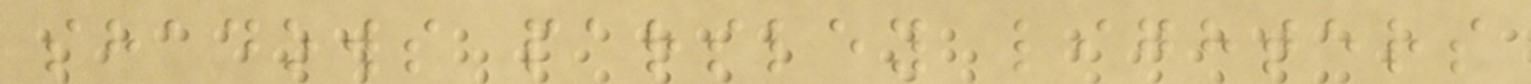shadows parsley lighters
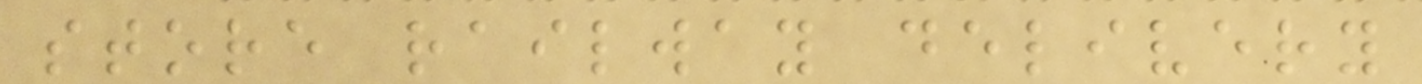store railway delivery
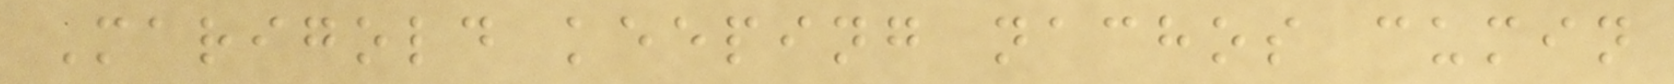Marigold keeping nachos cumin
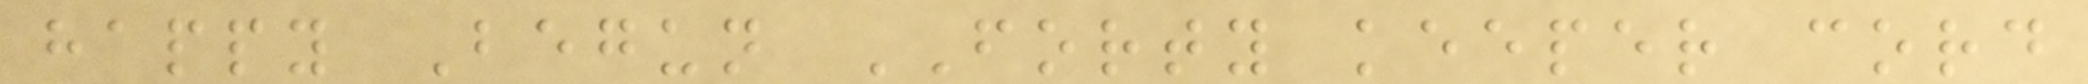happy Begun FORTY keeper cord
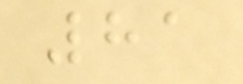81
